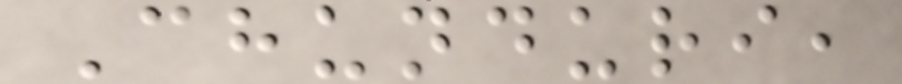Chunduri,
